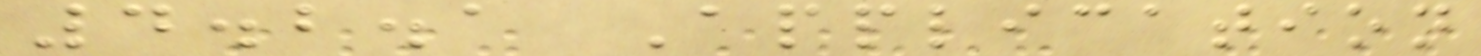4.2.1 Application
